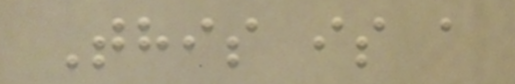This is a
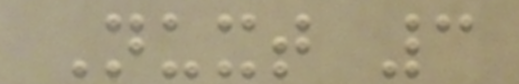Nuxt 3
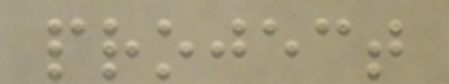project
